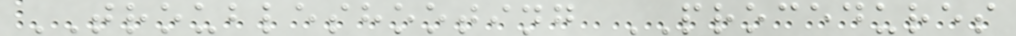TROUBLESHOOTING PROCEDURES
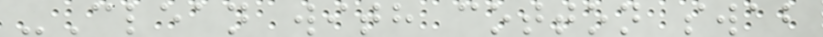-Clean with cotton swab
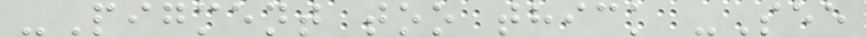-Pigment too thick -See
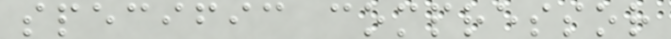specific compressor
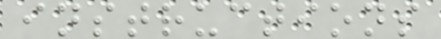instructions
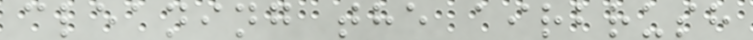cleaning the airbrush
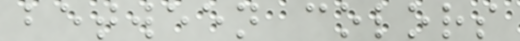between colors
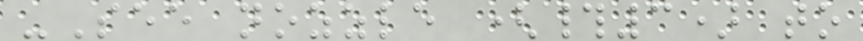-See nozzle (#3) to
